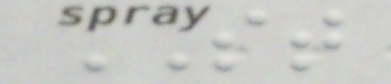ST
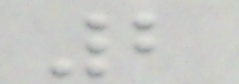2
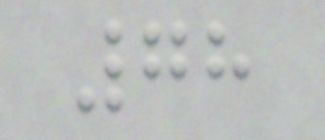78
